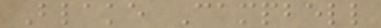Blake Campbell
